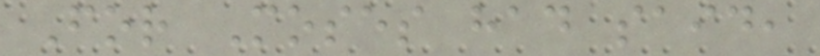For Moses had said,
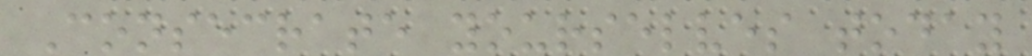Consecrate yourselves today
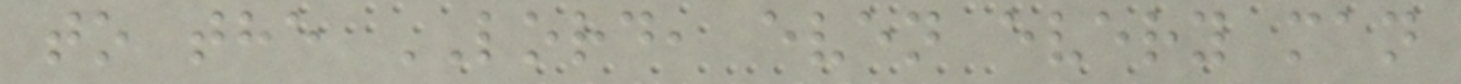to the LORD, even every man
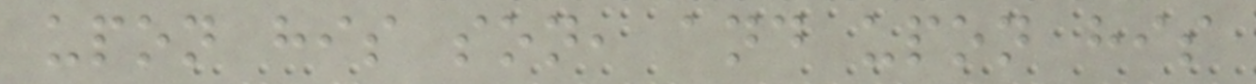upon his son, and upon his
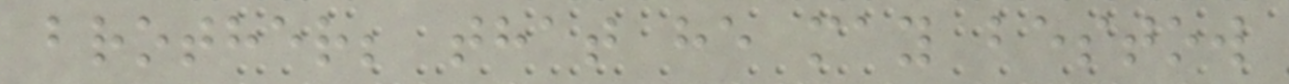brother; that he may bestow
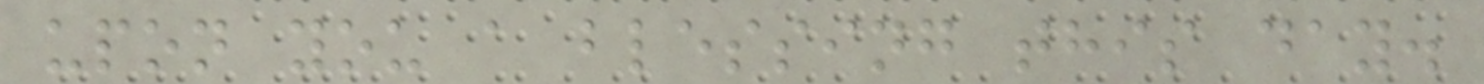upon you a blessing this day.
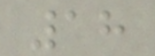18
